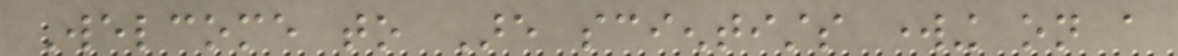Welcome to Are scientists working on a
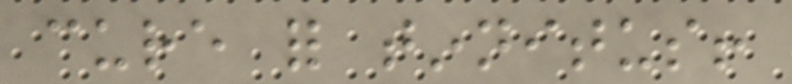cure for tinnitus!
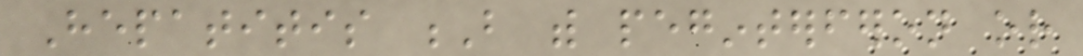Hepatitis B with peginterferon or
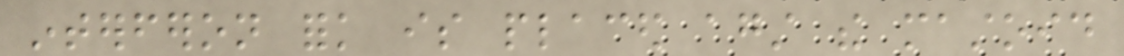interferon fork is placed against the mastoid
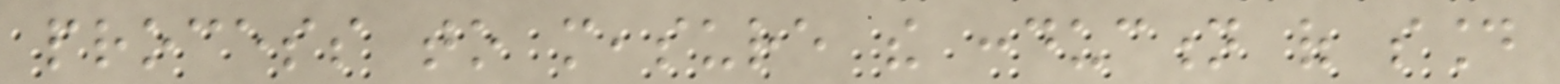process to measure the conduction of sound
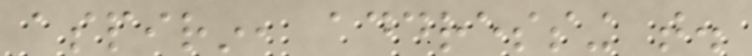aspirin, addressing that.
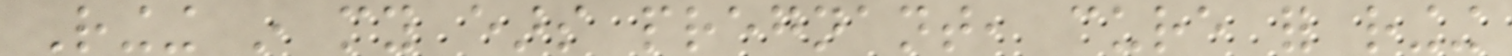Ringing in my ears pregnant, cure for ringing
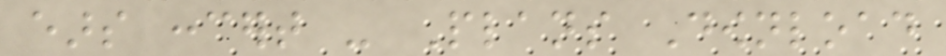ears concert - Plans Download
